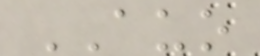AUO
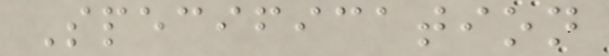Specification
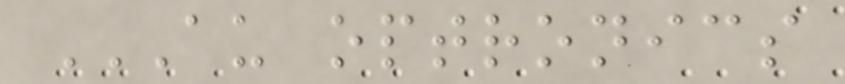AU OPTRONICS
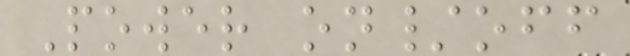Power on/off
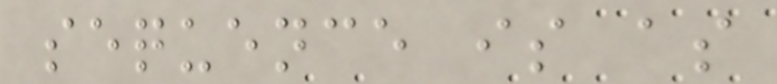sequence is as
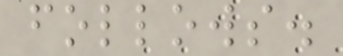follows.
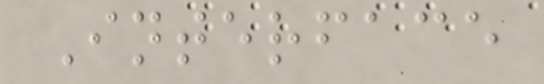Interface
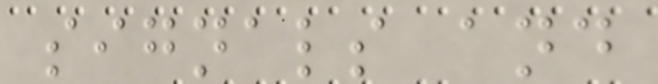signals and
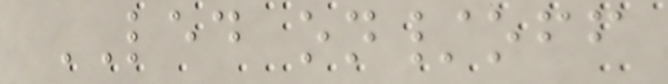LED on/off
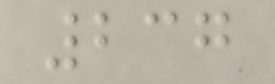237
